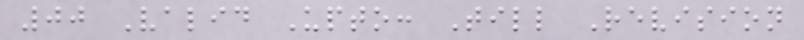00 Valid Upto: Till Revision
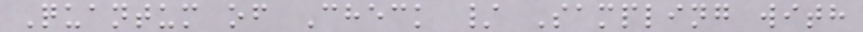Quantum of Check / Sampling with
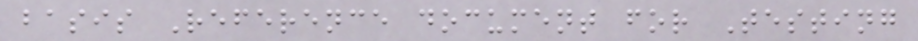basis Reference document for Testing
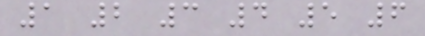1 2 3 4 5 6
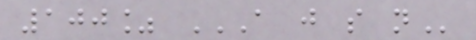100% A J S N
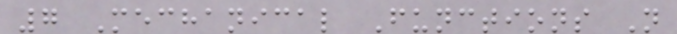7 Mechanical Functions N
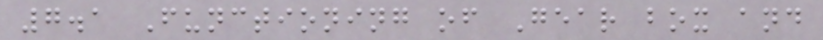7.1 Functioning of Gear box and
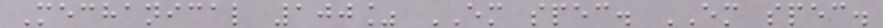Mechanical 100% EM spec. EM spec.
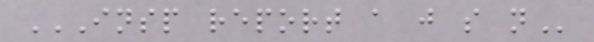INSP REPORT A J S N
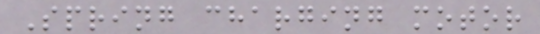Spring charging motor
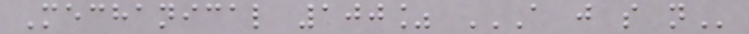Mechanical 100% A J S N
